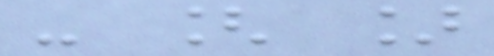- [ ]
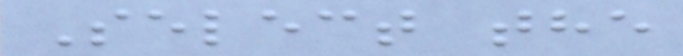Select the
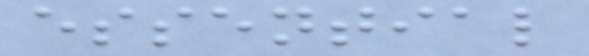essential
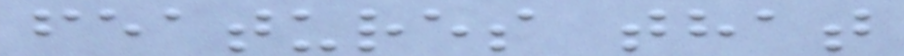features that
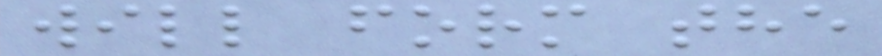will form the
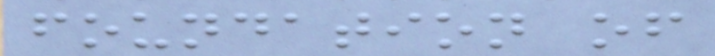foundation of
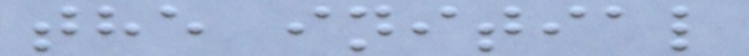the initial
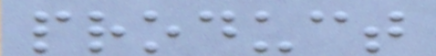product
